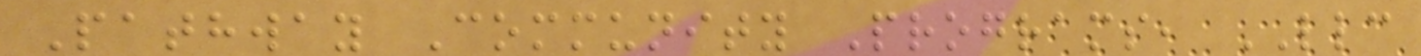Pathway Community Programs, LLC
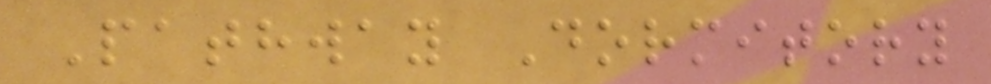Pathway Dormitory
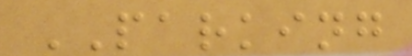PARKING
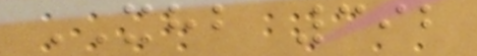XHB 392
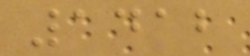1412
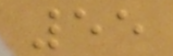55
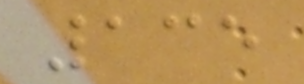135
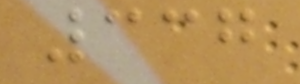337
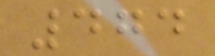474
